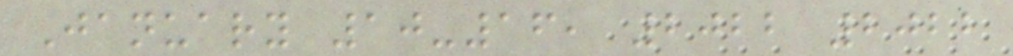January 10-16, 2022 2022
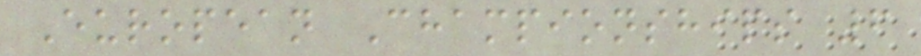European Championships 6
